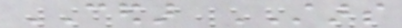CEDAR STARS
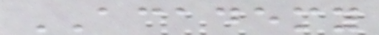ACADEMY
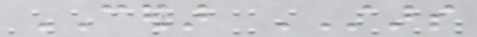CEDAR STARS
